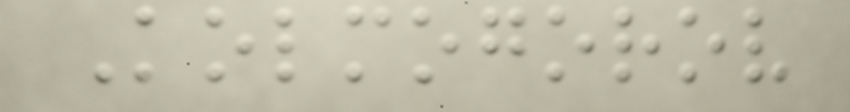Kolmogorov
